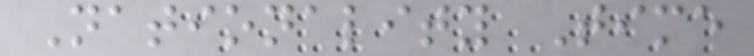Nationality Time
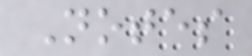Notes
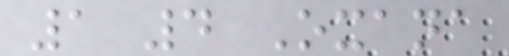1 4 Oxana
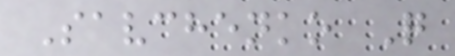Savchenko Q
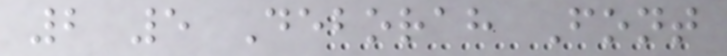2 5 Deborah Font
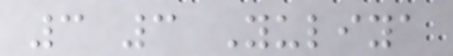3 3 Yuliya
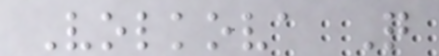Volkova Q
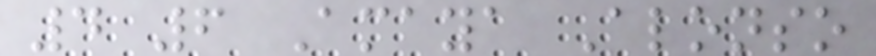4 6 Amaya Alonso
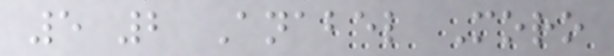5 2 Anabel Moro
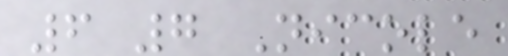6 7 Nicole
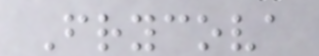Frycova
